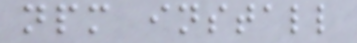npm install
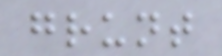grunt
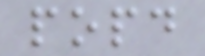popd
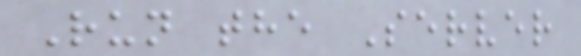Run the Server
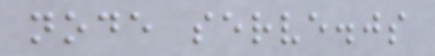node serve.js
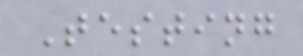Testing
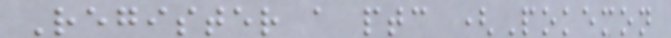Register a ptc (Pokemon
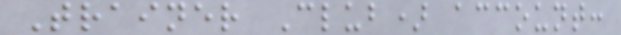Trainer Club) account:
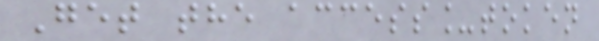Get the access_token
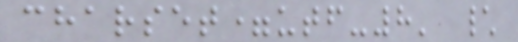charset=utf-8' \
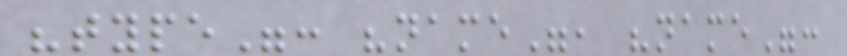"type": "name", "name":
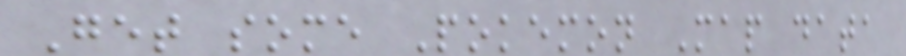Get some Pokemon Map data
